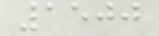1500
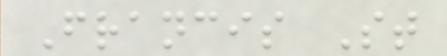Francis St
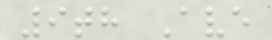9th Ave
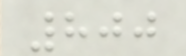800
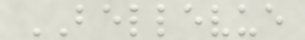BELLEVUE
